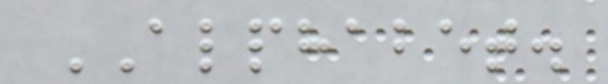ALPHABET.
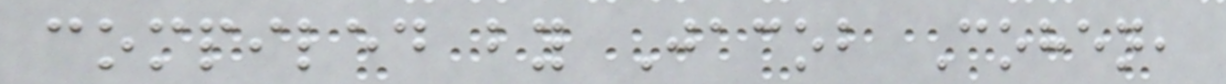compiled by Jacob Cohen,
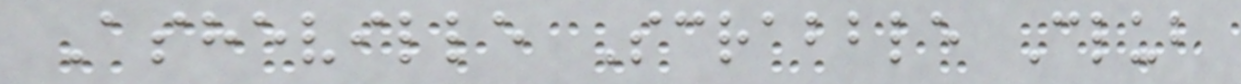Asheville Scrabble Club
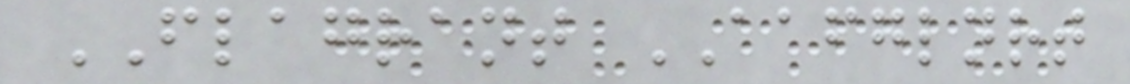FLAGRANT AAFGLNRT
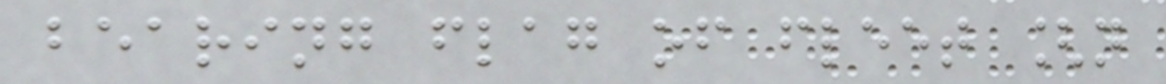bearing flag of fleet [n
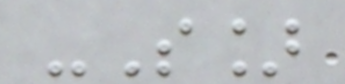-S]
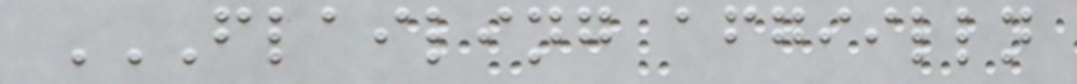FLAILING AFGIILLN
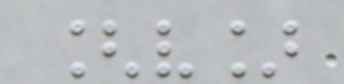[v]
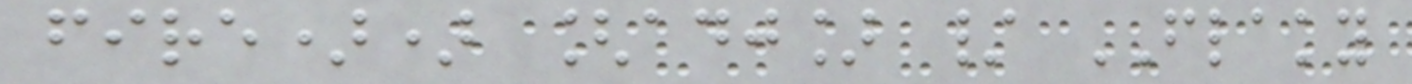fire)) [adj] / FLAKY
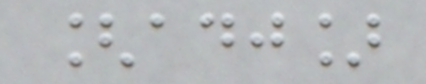[adj]
